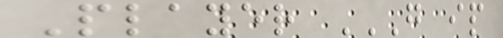Player G IP
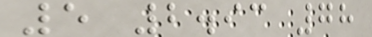5 2.93 78
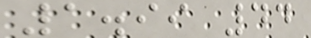1.99 44
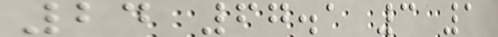24 67.1 3 1
